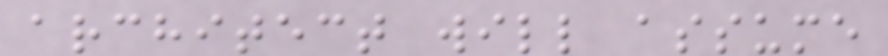architect will assume
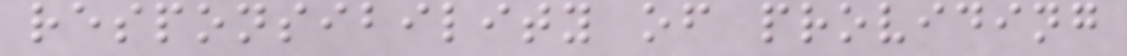responsibility of providing
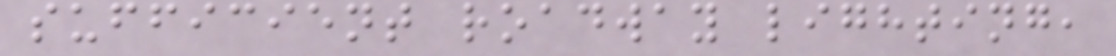sufficient roadway lighting,
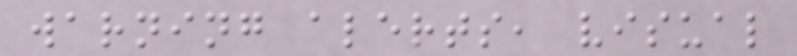warning alerts, visual
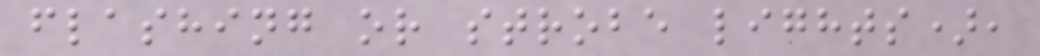flashing or strobe lights),
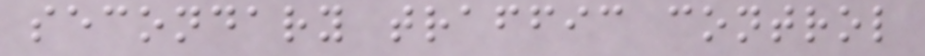secondary traffic control
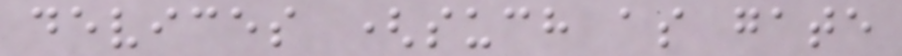devices (such as gate
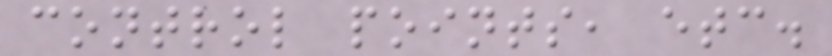control points, etc.
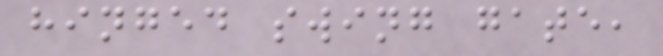hinged swing gate,
